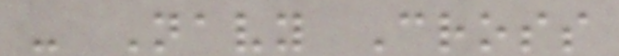- Navy Cross
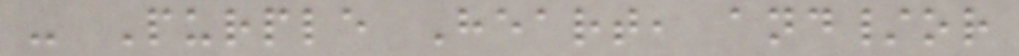- Purple Heart, and/or
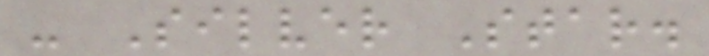- Silver Star.
